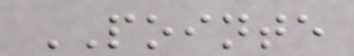POINTE
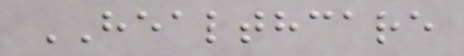HEALTHCARE
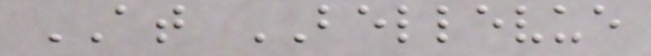AT BELLEVUE
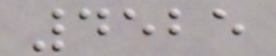4525
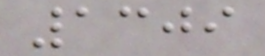1309
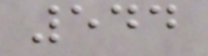544
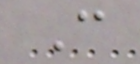C
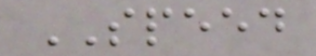SPEED
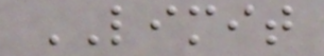LIMIT
